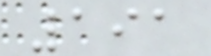191
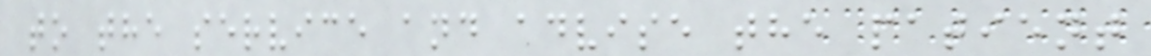to the service and advise the patient
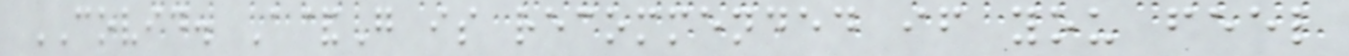COVID. A&G is recommended if you feel
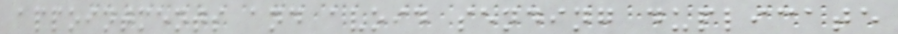appointments and avoid sending duplicate
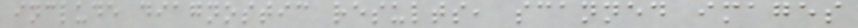include diagnostic results, scanned images
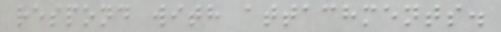respond with attachments.
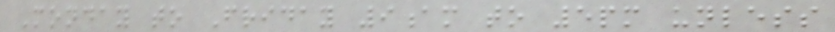Monday to Friday 9am to 5pm unless
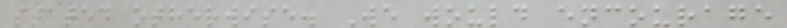stated otherwise. We would encourage
